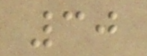30
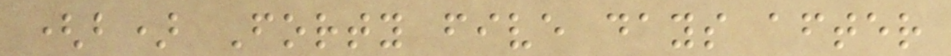(b) Forty five days after
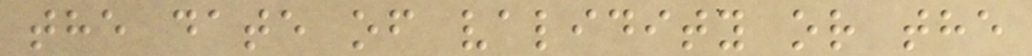the date of validity or the
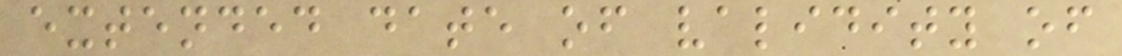extended date of validity of
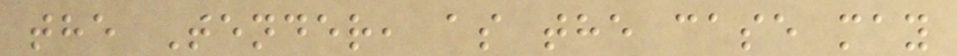the Tender, as the case may
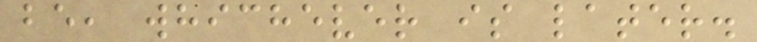be, whichever is later.
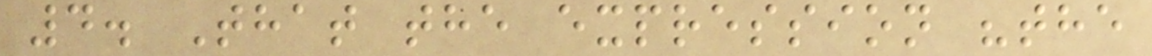4. That the expression "the
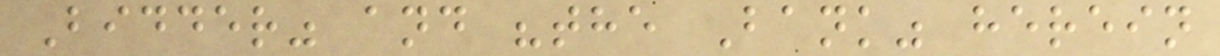Bidder" and "the Bank" herein
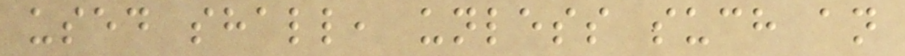used shall, unless such an
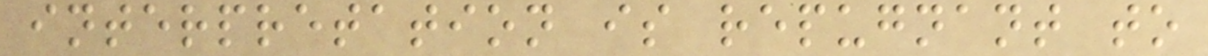interpretation is repugnant to
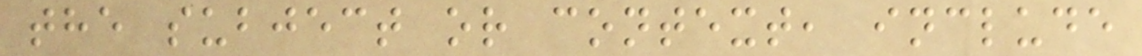the subject or context, include
